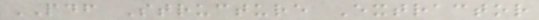PDF Structure Extractor
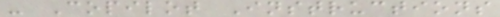- Copilot Instructions
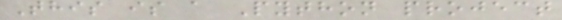This is a Python project
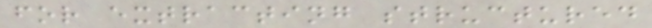for extracting structured
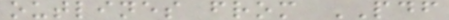outlines from PDF
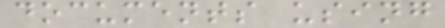documents using
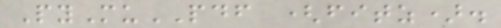PyMuPDF (fitz).
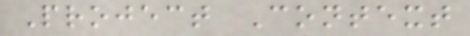Project Context
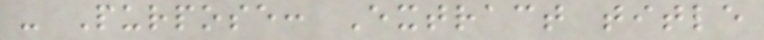- Purpose: Extract title
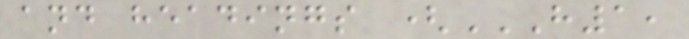and headings (H1,
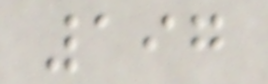197
